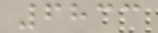6833
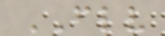FLV
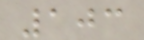103
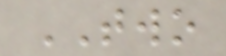TWO
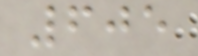605
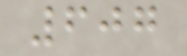607
